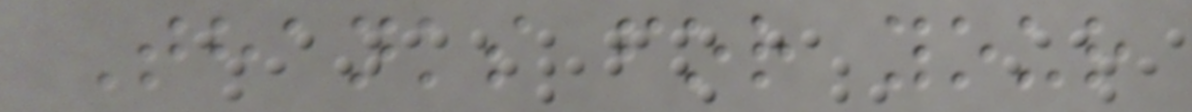Thanks for your
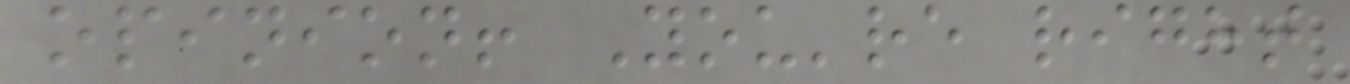opinion! You're right
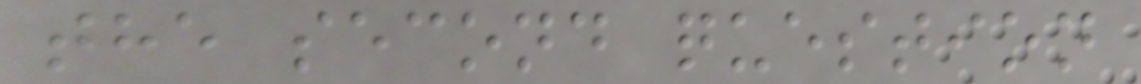the second question
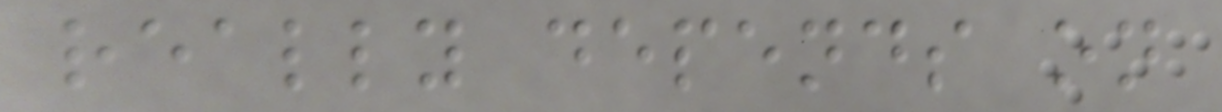really depends on
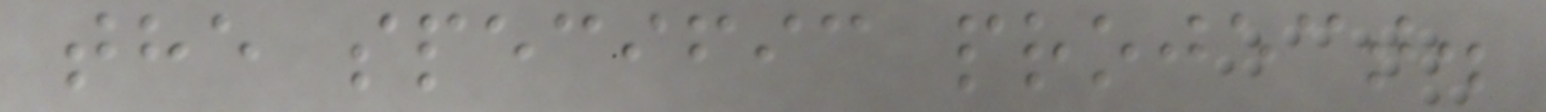the specific project.
